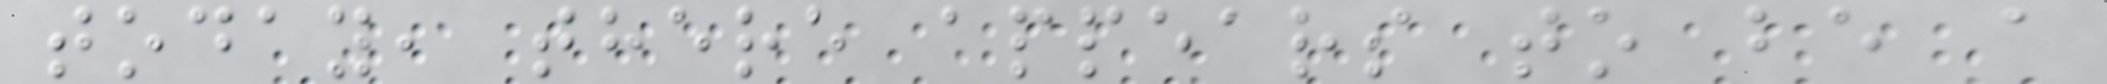today, there appears to be a
